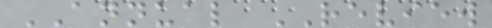ANNUAL REVIEW
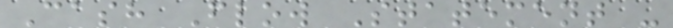Cash Flow Statement -
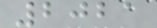2021
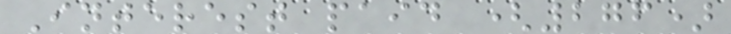Interest paid (276)
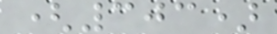(303)
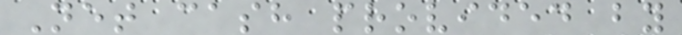Net cash provided by
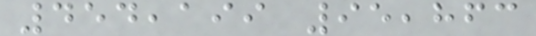454,199 95,863
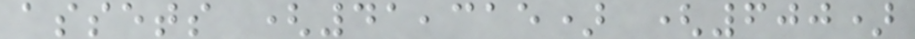assets (41,315) (600)
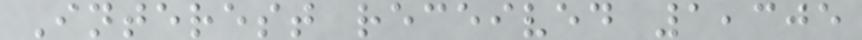Interest received 1,305
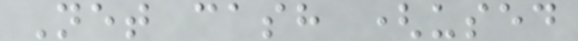Net cash (used
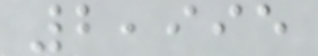2,995
